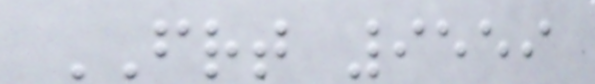FRT 9559
